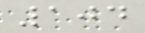104
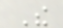The
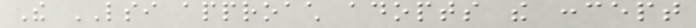The LSI approach adopts the concept
